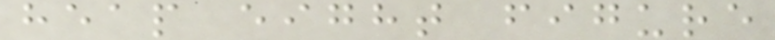heap eight figure
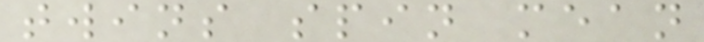twins spin mean
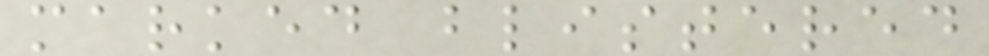marked blistered
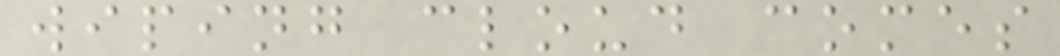wiping cloud comes
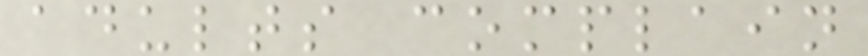adults complain
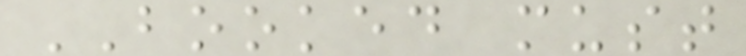BOOKED must
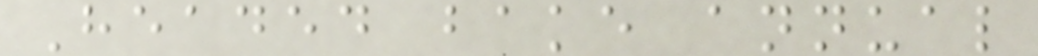Headed bake annual
